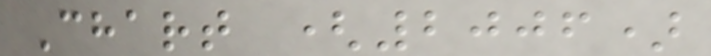Chart (2006)
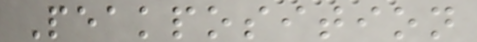Peakposition
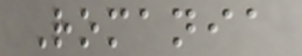Romania
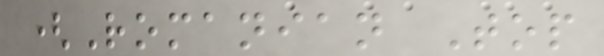(Romanian Top
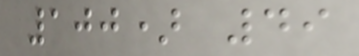100) 49
